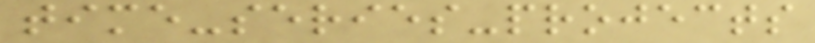time-series-projects
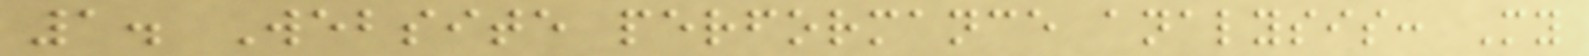1. Website performance analysis: My
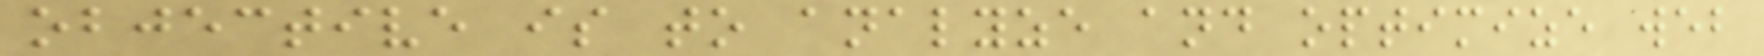objective is to analyze and optimize web
